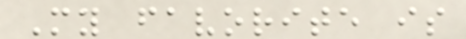My favorite is
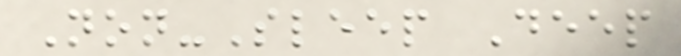Non-Sleep Deep
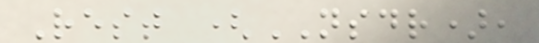Rest (NSDR),
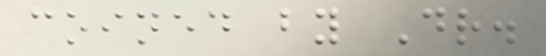coined by Dr.
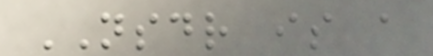NSDR is a
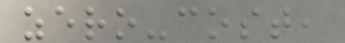zero-cost,
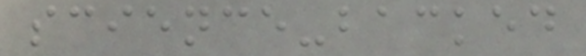science-backed
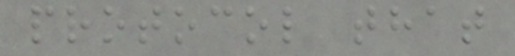protocol that
